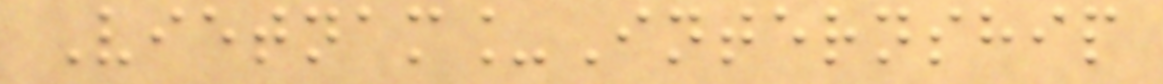Vietnam_Internship
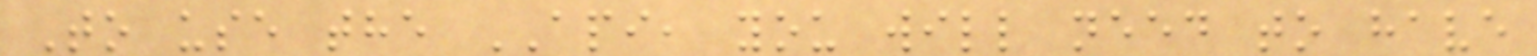To use the API, you will need to have
